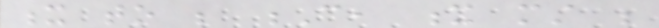x to be C, x must be
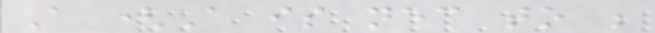A (A is necessary to be
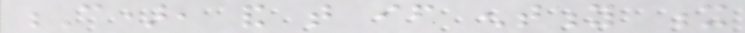C), and that if entity x
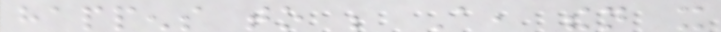happens to be A, then it
